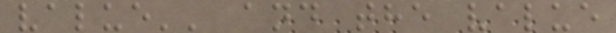value'' and the value
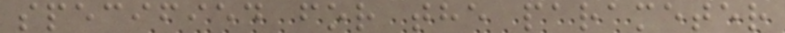specified for the parameter
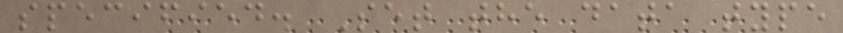specified. Set the data type
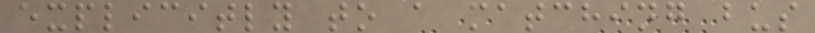explicitly to a matching bus
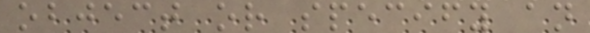object or specify an
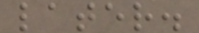later.
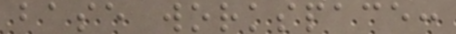base workspace:
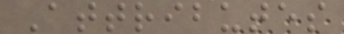Attributes
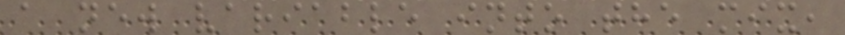a new variable into the mix,
